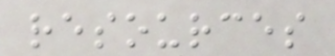resources
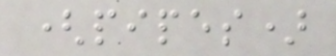(pipes)
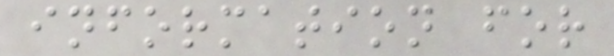information for
